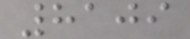8109
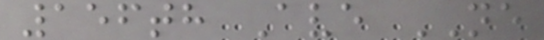156th Ave NE
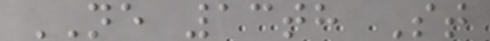NE 13th St
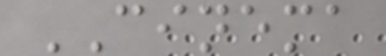CINEMA
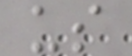us
